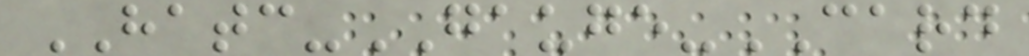HATC-GAUGE-CARD
